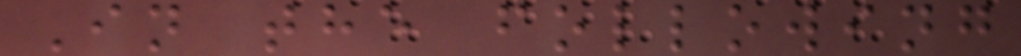In the following
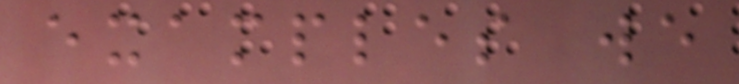examples we
